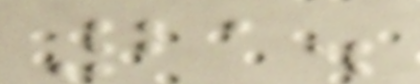21.
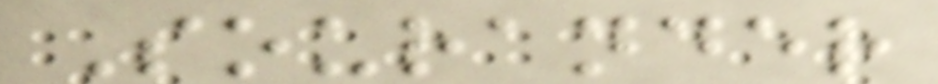Sourander
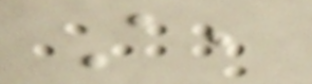A,
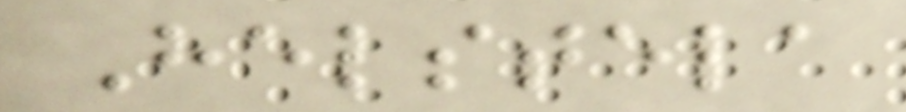Helstela
